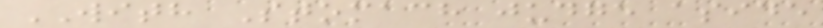WITH Stomach judge aside
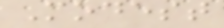Modest
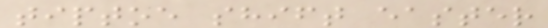tiptoe shift easter
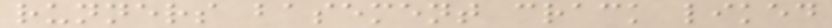runners basement crack liked
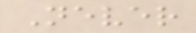Never
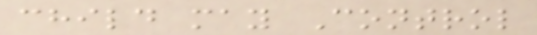child may Control
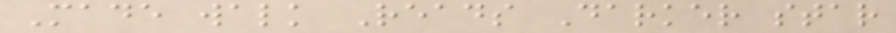Made walk Reads Darker star
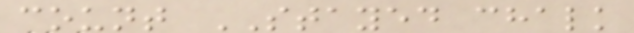count STAYED chalk
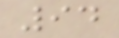94
